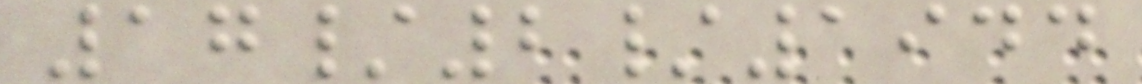17/2/1944
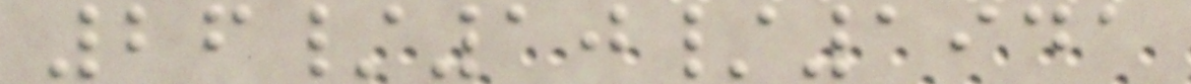26/10/1941
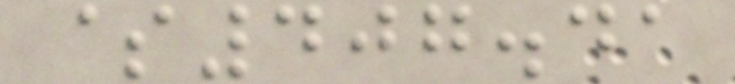$407.41
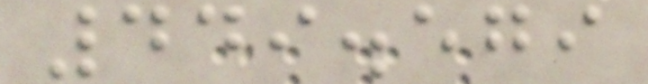449.579
